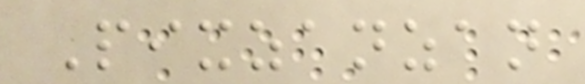Pixzanzan
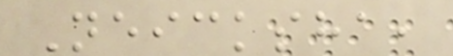Neicksha,
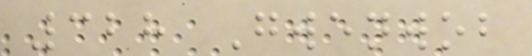328 Gwenwob
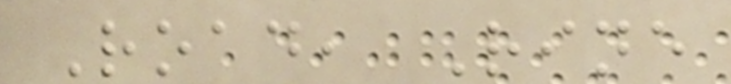Road, Rine
